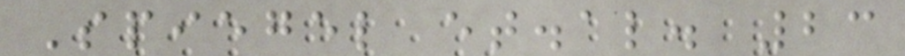Spiegel et.al. 23
